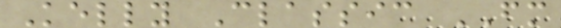Kelly Classic FM
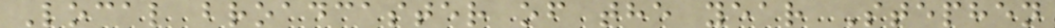Local broadcaster of the year Stephen
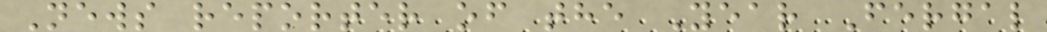News reporter of the Year Fergal
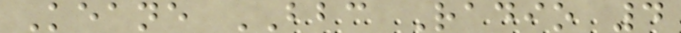Keane BBC Radio 4
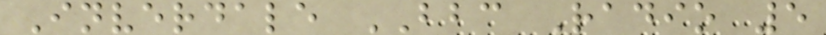Inverdale BBC Radio 5
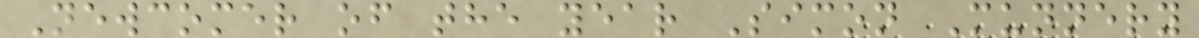Newcomer of the year Simon Munnery
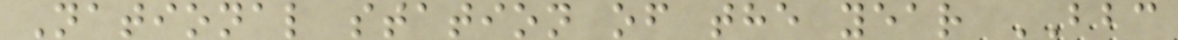National station of the year BBC
